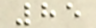85
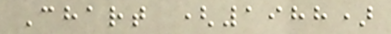Chart (1988)
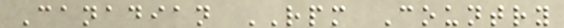Canadian RPM Country
